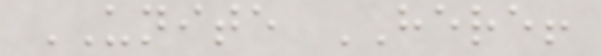UNITE HERE!
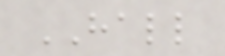HALL
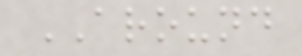AROUND
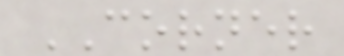CORNER
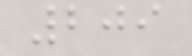209
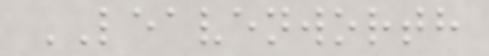LEAVENWORTH
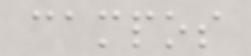campos
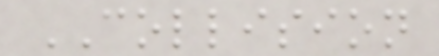COLLISION
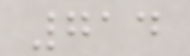714
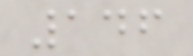146
